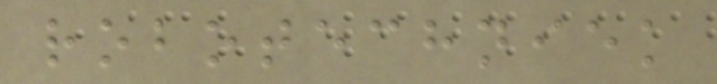robotechniek
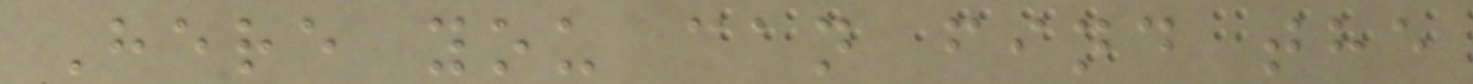Here you can find the
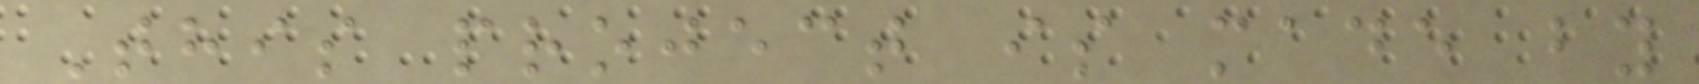This project is made by
